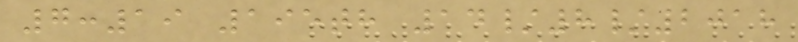7:19 195th 14/8/2018
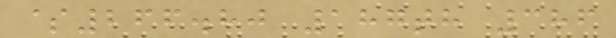$266.80 187th 386
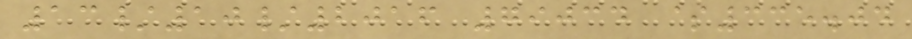13/10/2016 79034 $335.04
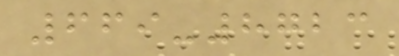669-8723
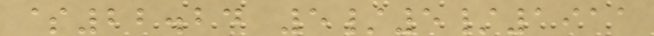$22.24 5/5/1911
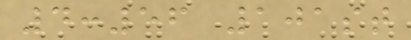4:56 101st
